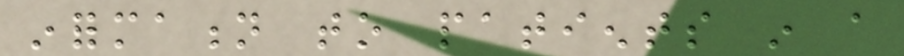information to patients in a
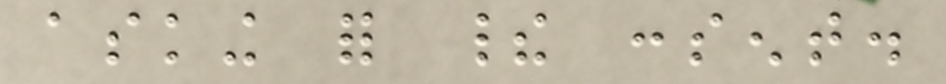asking for their consent.
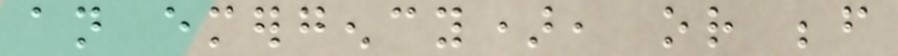an emergency), or before
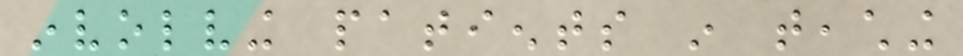involving patients in teaching
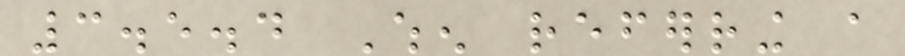3.5.4 When referring a
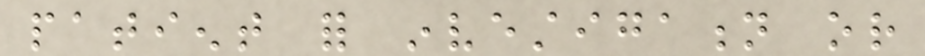patient for investigation or
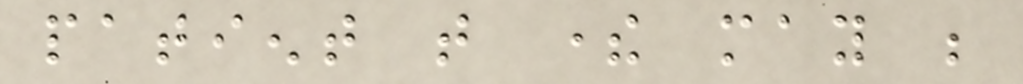patient that there may be
